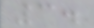3.
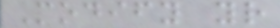Modify your
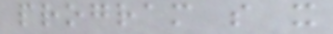program so it
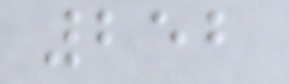252
